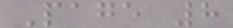Page 8
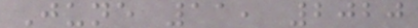June 11, 2020
